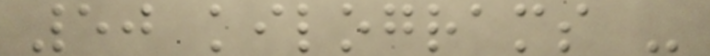50 kilograms -
